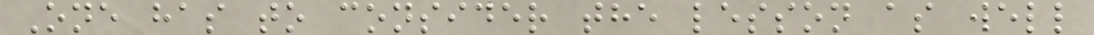One has to consider the lesson as well
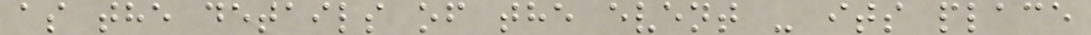as the details of the event - its place
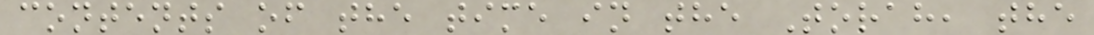contents of the time in the Torah, the
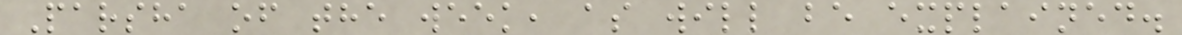Parsha of the week, as will be explained.
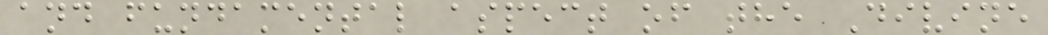and fundamental aspect of the Divine
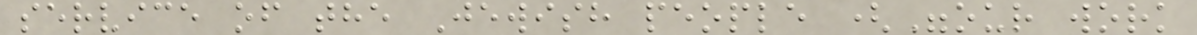service of the Jewish people ("our work
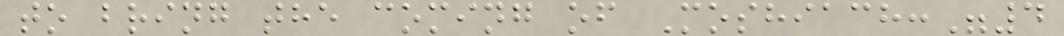to bring the coming of Moshiach:"4
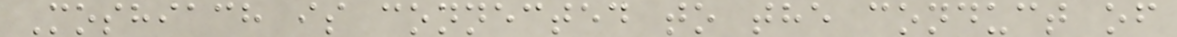Moshiach is connected to the conduct of
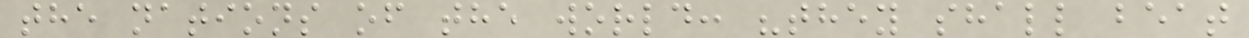the nations of the world: "they shall beat
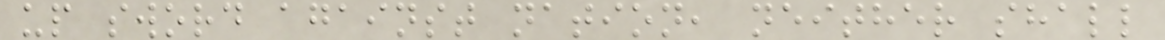up sword against nation, neither shall
